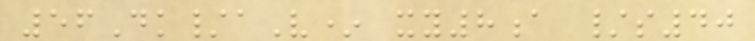56Dk/aV* xy8a /s40
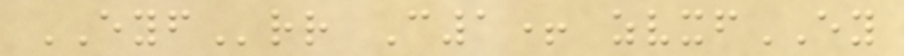EYFrr C1+ zvxfEY
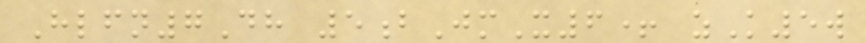Hlfn7Dh 5bJmX6+ zK5w
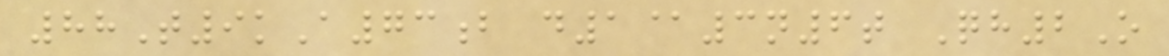88T9kA73b d1@3n6t Qh2O
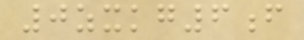0zxkg6f
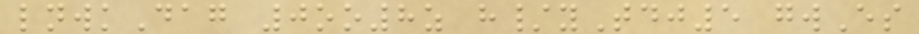lnwkDag 0oo8z h/yTdj5 gwEs
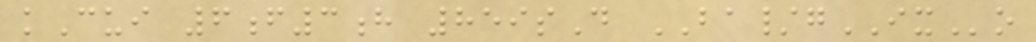kCui 6f3h 859sD BA/gIXo
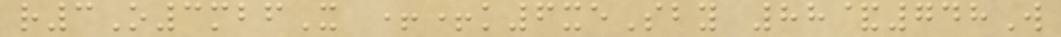r3O3mbfX ++k6xeSby 88&748W
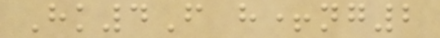Hk4F h+ng2
